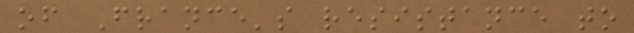of France's resistance to
